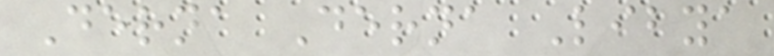Derna Derna Libya
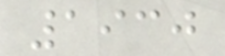1930
